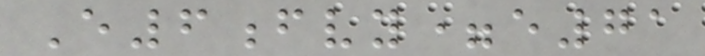E6fvy=e71
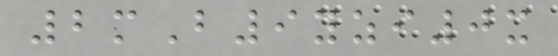2mB9yzi0x
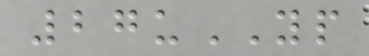27uYP
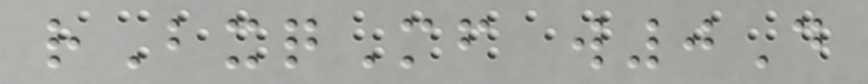rBxqMf w0D
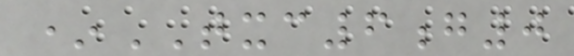*TXC6g0
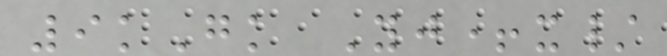9kGk Yj+x/
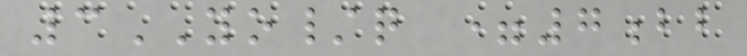3YO/q =7bb
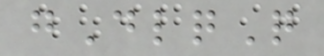gDlqQ
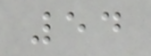54
